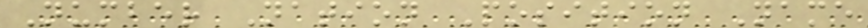Number Nation Position Name
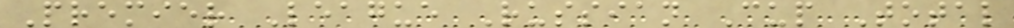Premier League Russian Cup Total
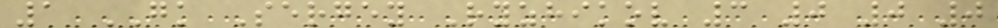1 GK Sergey Ryzhikov 3 0 0 0
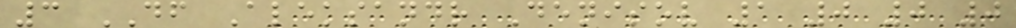3 DF Aleksandr Denisov 1 0 0 0
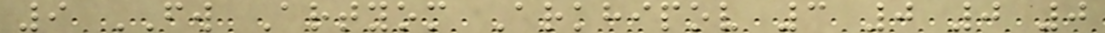9 FW Artyom Arkhipov 3 0 0 0
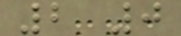2 0
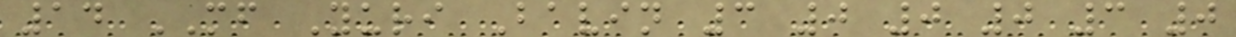14 MF Yuri Bavin 3 0 0 0 3 0
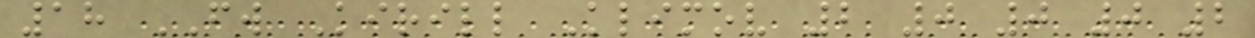18 FW Kirill Klimov 2 0 0 0 2
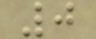0
